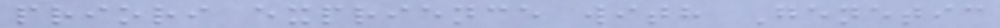priori exprience with Genetic
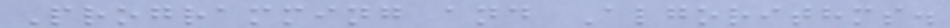Programming and Algorithms.
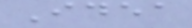Idea
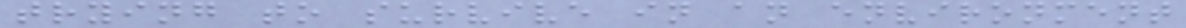trying to survive in an environment
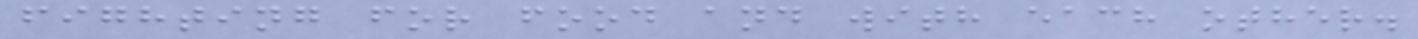fighting for food and with each other.
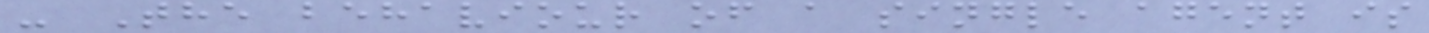- The behaviour of a single agent is
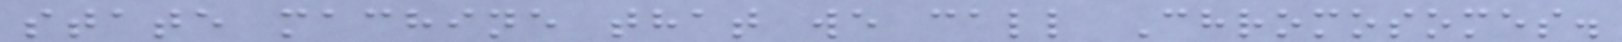state machine that we call Chromosomes.
